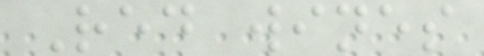Red wines
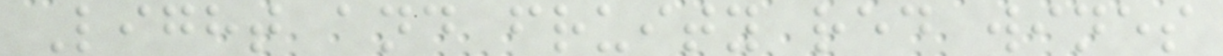Light and fruity red wines
